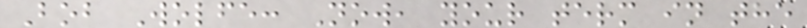Bob Wolfe: Now, your term in the
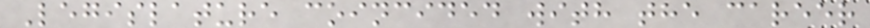Legislature coincided with the career
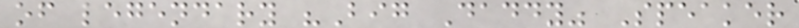of legendary "Big Daddy" Speaker
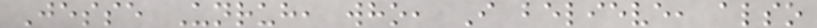Jesse Unruh, who, I believe, also
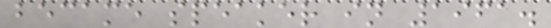became speaker in 1961.
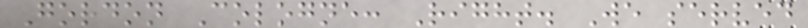Gordon Cologne: Right. We served
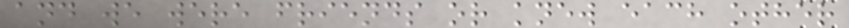and we were friends or knew each other
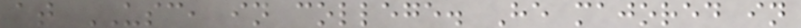at USC, in college. He majored in
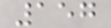157
